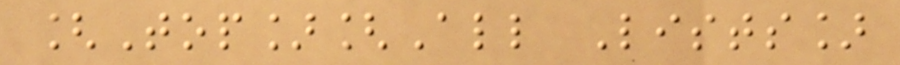[Top][All Lists]
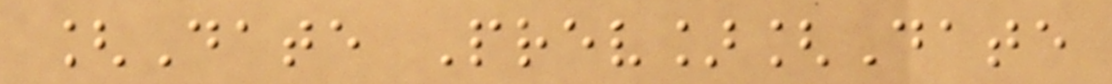[Date Prev][Date
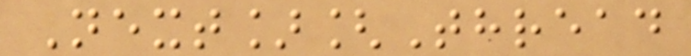Next][Thread
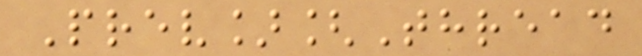Prev][Thread
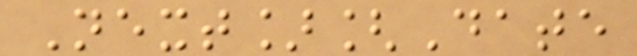Next][Date
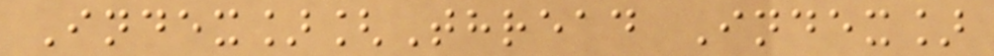Index][Thread Index]
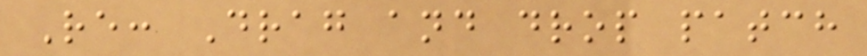Re: Drag and drop patch
